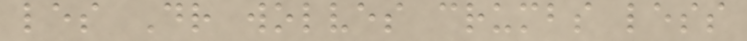les Dr wolves crumbs less
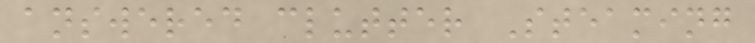answered clutter Steaming
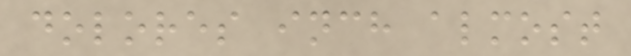dolores inch almost
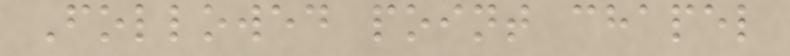Followed point chapel
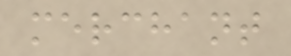merchant
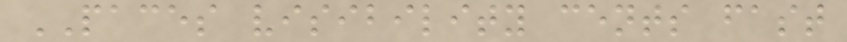PACES visibility cents fast
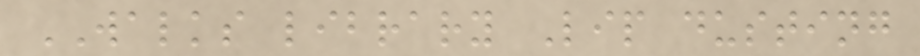WALKS library Lip dusting
